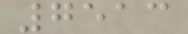7513
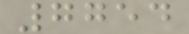7754
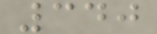340
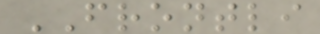FRONTLI
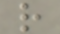r
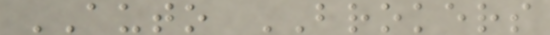AUTO BROKERS
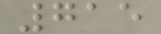715
